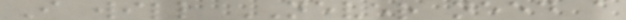I will NEVER need a
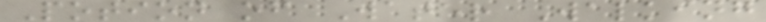Potion of Water Walking
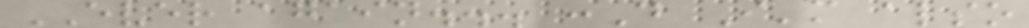EVER again... :D I'm also
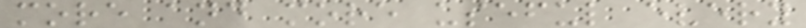more and more useful every
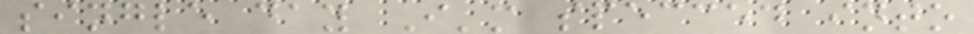single day I'm specced into
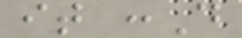it :D
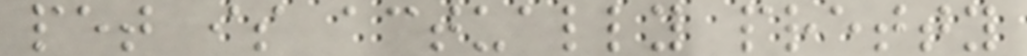pet is actually pretty
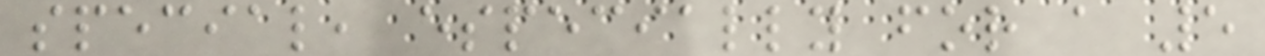special, especially for a 5
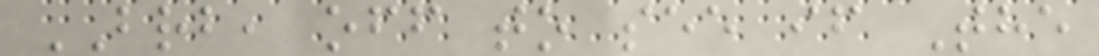BRB, off to see if The
